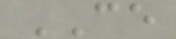CE
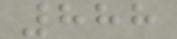888
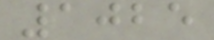1025
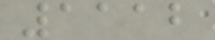1112
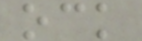ock
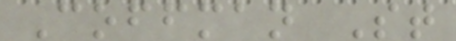Coffman St
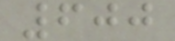600
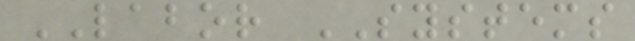LABOR SYSTEMS
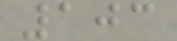103
